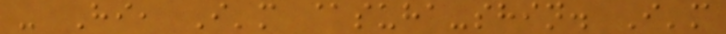- Hi, I'm @suha-shin. I'm
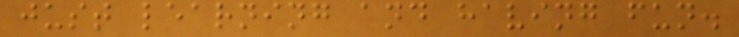just learning and having fun.
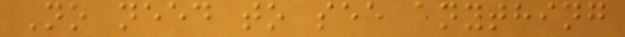No need to see anything
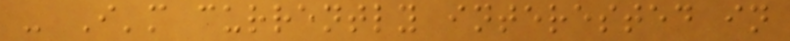- I'm currently interested in
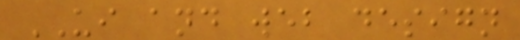UI and web design
